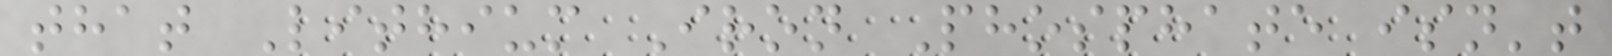that Lithium Iron Phosphate isn't
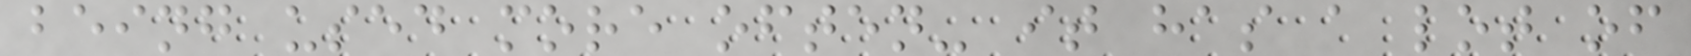being used more often- it has a lot of
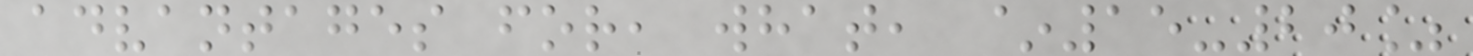advantages for, what, ~15-20%
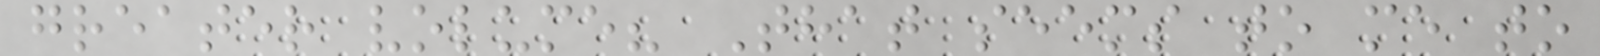greater volume? That seems to me to
